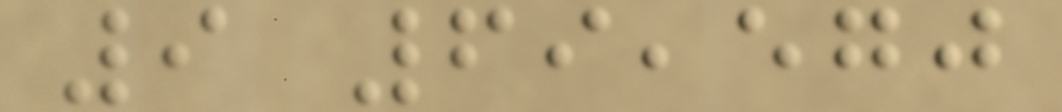9 69,570
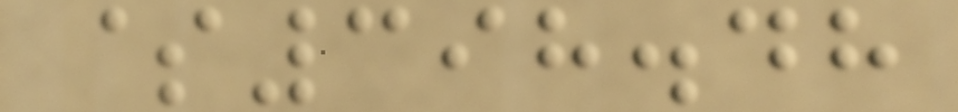$398.48
